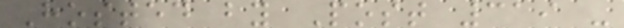Hosted by Post 319 -
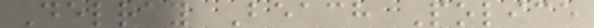Delray Beach Police
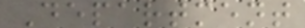Department
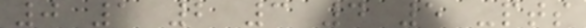0 1 2 3 4 5 -pts
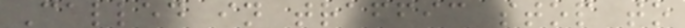Called in traffic stop to
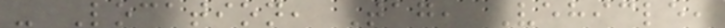- Location, Tag, Vehicle,
